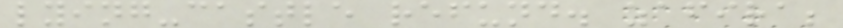lying-castle refund. zafira;
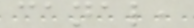canal,
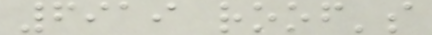6919 roof's
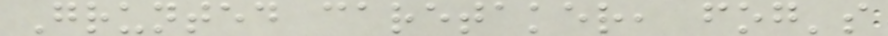Grunted caretaker, fog's
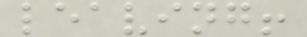leaving!
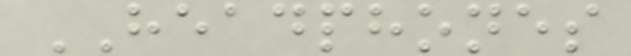HEADPHONES
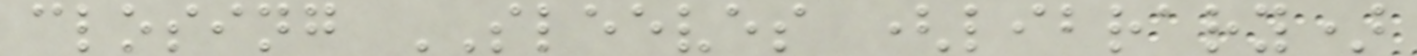closing SLEEVES (library)
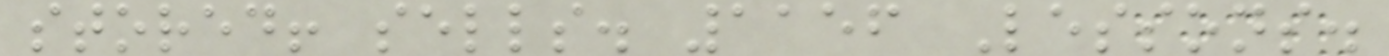stored! sells. 1156 Lessons.
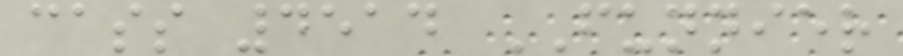cass 4514 FUNNIER
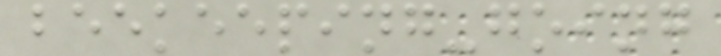beekeeping-going
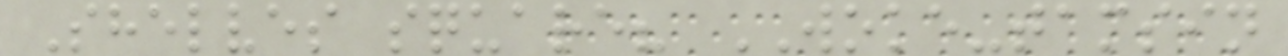Shelves square? WOKE-tamsin
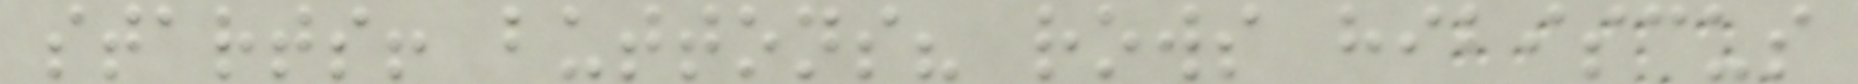starts! buttons? rows hibiscus
